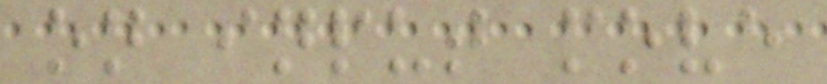on input move
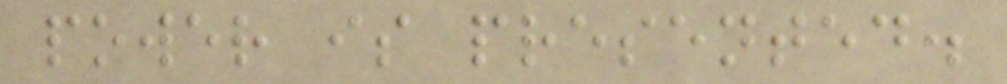power is presented.
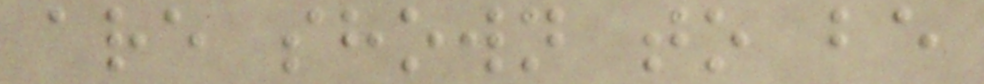are shown to be
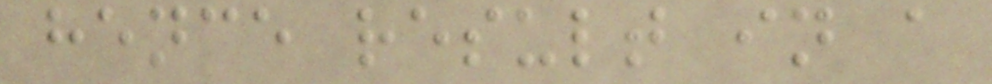hence result in a
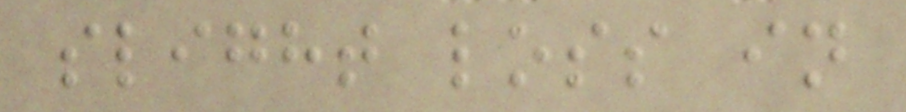slight loss in
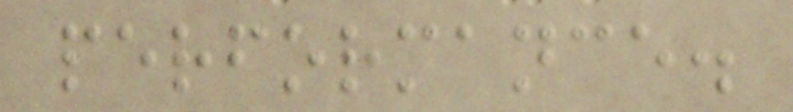performance.
